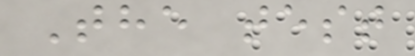The test
